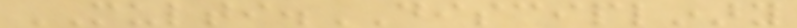MULTI.DISCIPLINARY
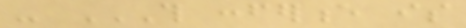- THIS CONFERENCE IS
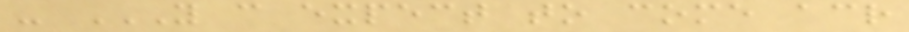- YOU CAN EXPECT TO COME ACROSS
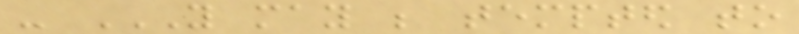- YOU MAY BE TEMPTED TO
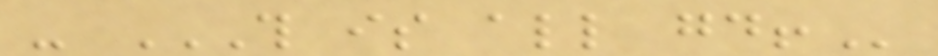- THIS IS ALL GOOD!
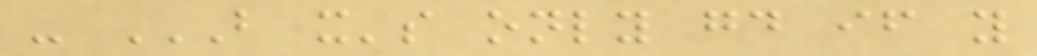- BUT IT'S ONLY GOOD IF YOU
